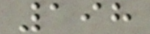198
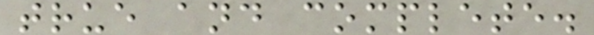true and complete.
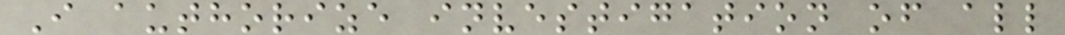I authorize investigation of all
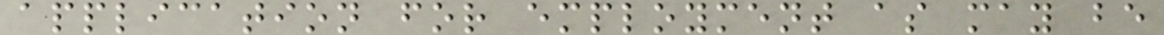application for employment as may be
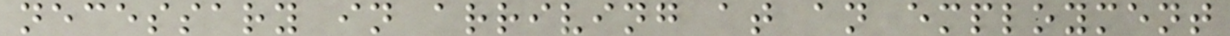necessary in arriving at an employment
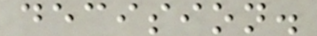decision.
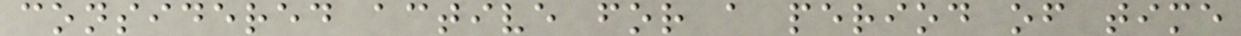considered active for a period of time
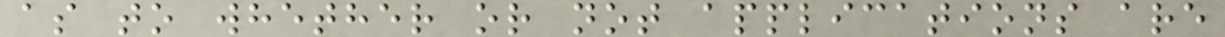as to whether or not applications are
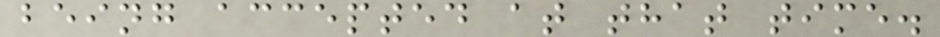being accepted at that time.
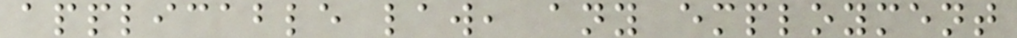applicable law, any employment
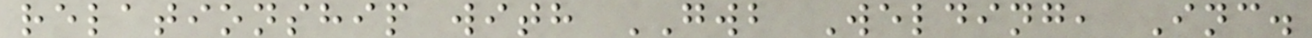relationship with GWB Welding, Inc.
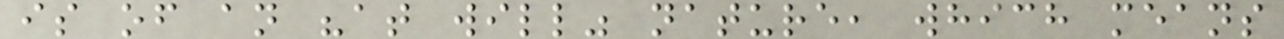is of an "at will" nature, which means
